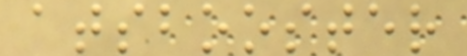atsbooster
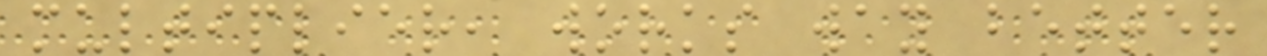multiplier, works way better
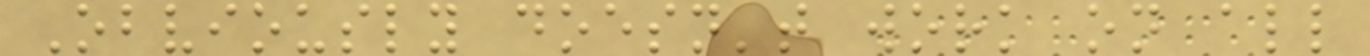Obviously doesn't work on all
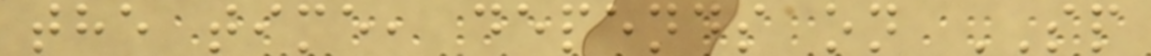the time, depends on SP
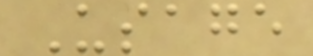Usage
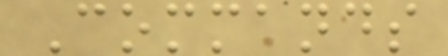Commands
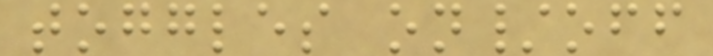toggles on/off
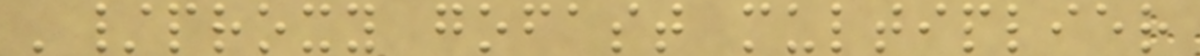'/proxy gofast multiplier
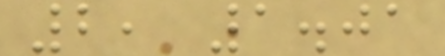2, 1.01
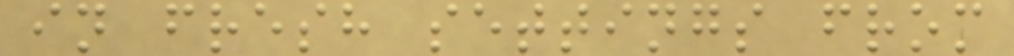in fresh settings from
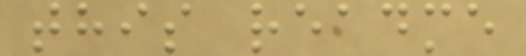this readme
